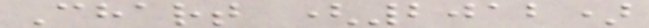Chart (2012)
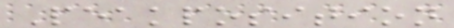Peakposition
